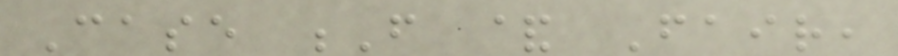Case F & Fair,
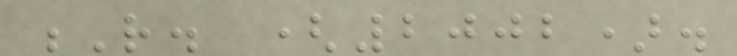R. (2002).
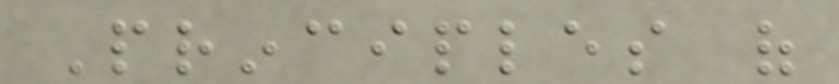Principles of
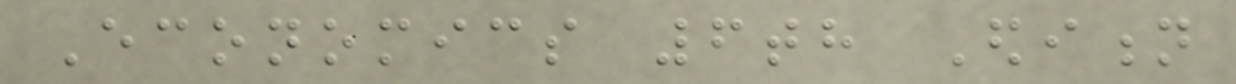Economics 6th Edition
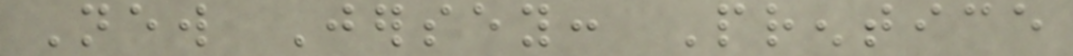New Jersey: Prentice
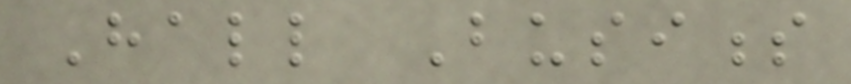Hall Business
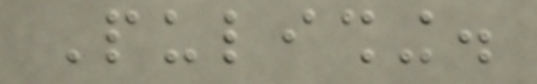Pulishing.
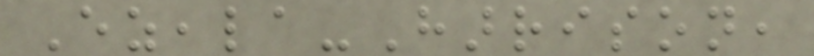Ezeala-Harrison,
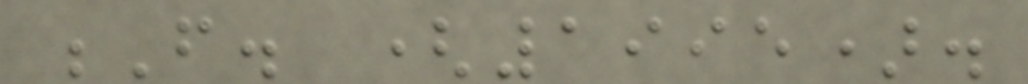F. (1995).
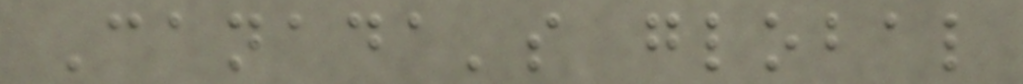Canada's global
